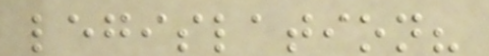legislation?
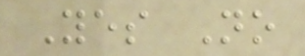Yes No
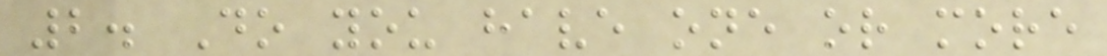2. Do you have one or more
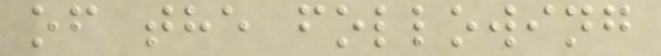of the following
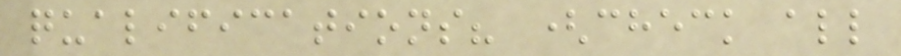qualifications? (check all
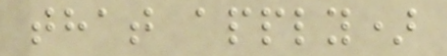that apply)
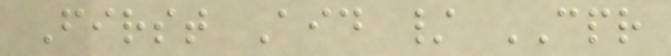First Aid / CPR
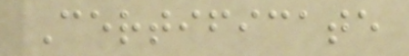Certificate
